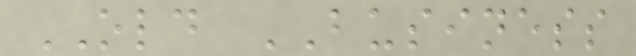OLD BUSINESS
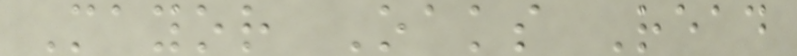Mayor Oaks Read
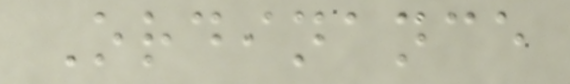Ordinance
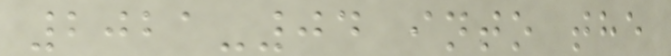2021-04 into the
